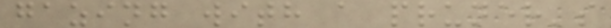gazing with a pruner's
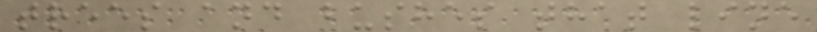trees and bushes that line
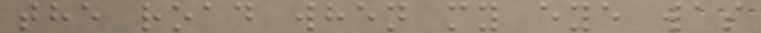the road when my eye was
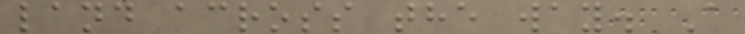land across the way. A
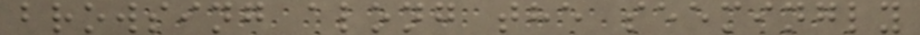browsing along the seemingly
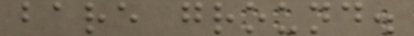bare ground.
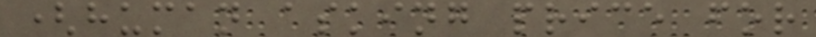(human asking price for
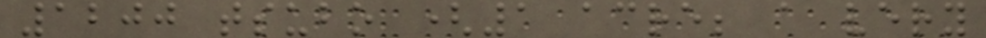1200 tsubo (1 acre; a very
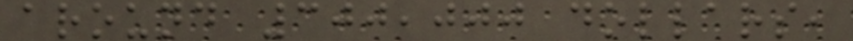around 300,000 dollars,
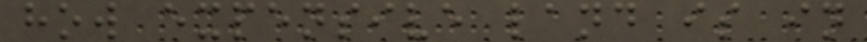how expensive land is in
